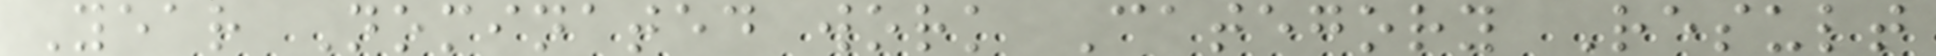Year Nominated work Category Result
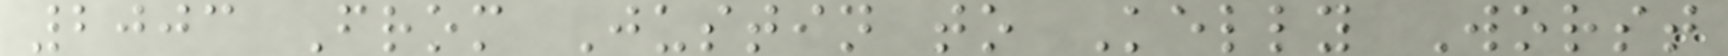2003 From Justin to Kelly Worst
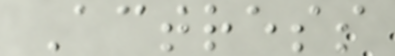Actress
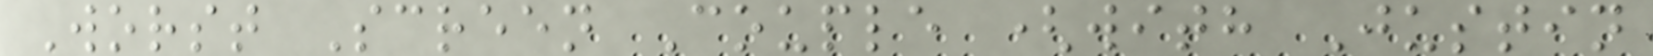Worst Screen Couple (with Justin
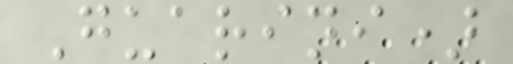Guarini)
